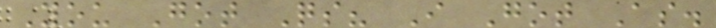You Got Qs? I Got As.
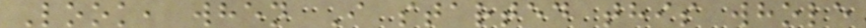Look, when I started this whole
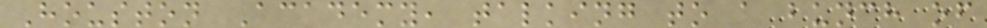Houston Academy, talking to a bunch of
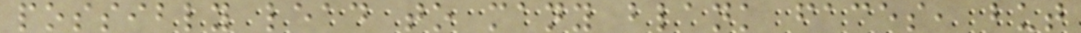possibly lead to many blank faces, but
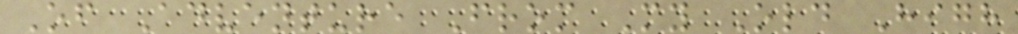Of Adventure From My Old High
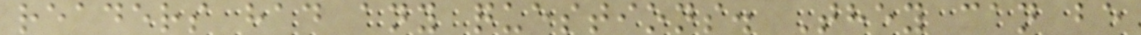readers had any questions. They can be
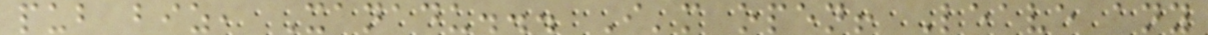pub biz, Xanadu... I'm open! Leave any
